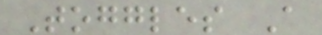Toggles A
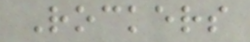Rockers
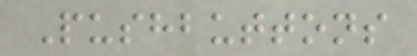Pushbuttons
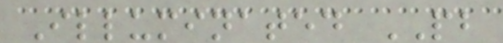Illuminated PB
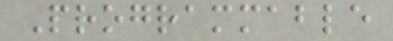Programmable
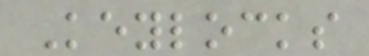Keylocks
